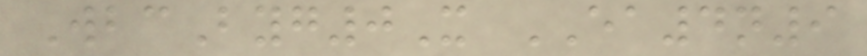WbcByg0X EA4n9
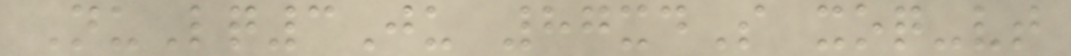NuLq3Ju 87xdS xoq-vt
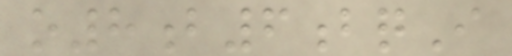o8b6bqI
